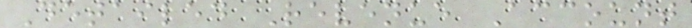Detailed Revenue Account
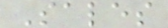Sales
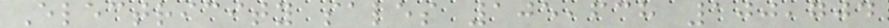Electricity sales 105,638 100,704
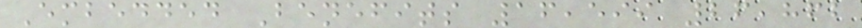Embedded Benefits 16,599 26,862
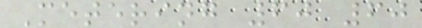Metering 60 60
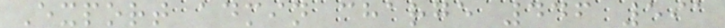Export admin charge 446 591
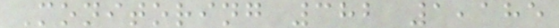Monitoring 382 1,185
